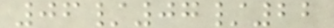06/07/22
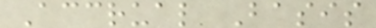Accrual Basis
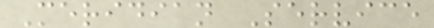Meridian Service
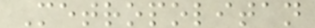Metropolitan
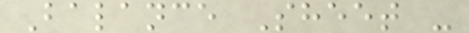Balance Sheet -
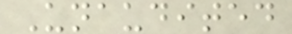Unaudited
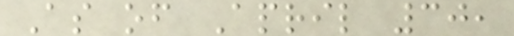As of April 30,
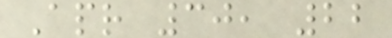Apr 30, 22
